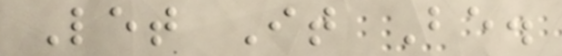Let It Be.
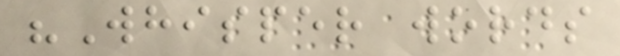"Whisper words
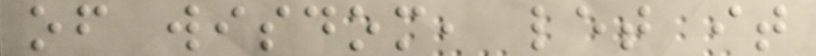of wisdom, let it
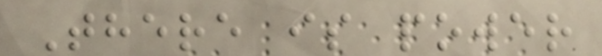There is power
